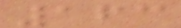163
